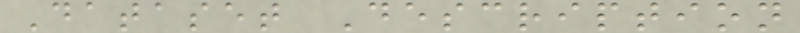Dataset Description
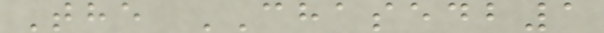The CHASEDB1
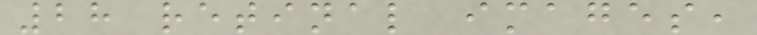28 retinal images,
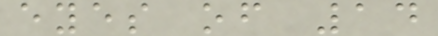eyes of 14
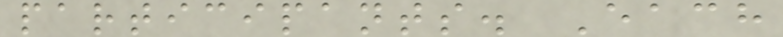participants. Each
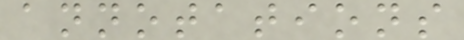annotations
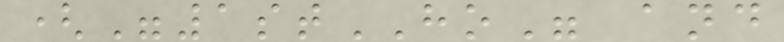("1stHO" and
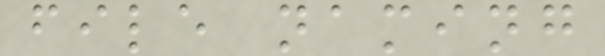file naming
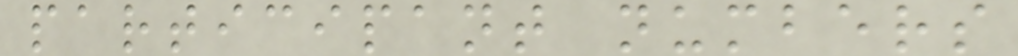participant numbers
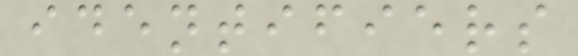identifiers
